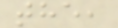the,
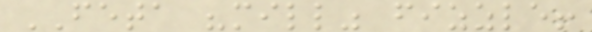FETA "mill" fizzle!
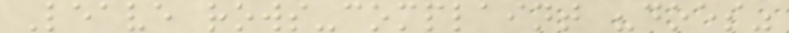Leave rows-complaint "does"
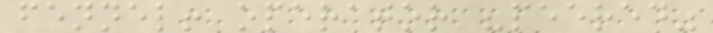fennel! operator "peered"
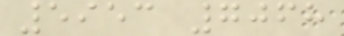5953 7068
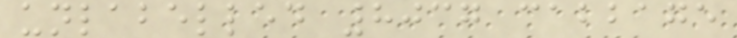unlabelled 8037 cabbage
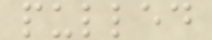pulled
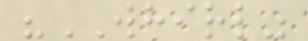"WHIRL"
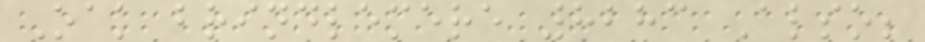Oak brindlemere 8283 Also;
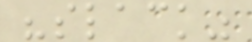"slack"
